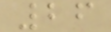26
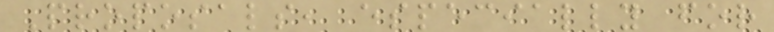Proposals, especially for
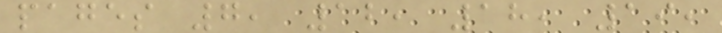pages 7, 12, 18, 19,
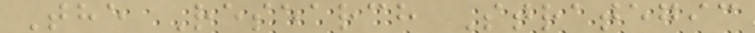The Research Strategic
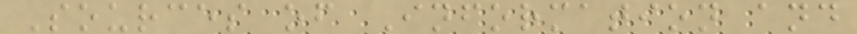Sources of Information and
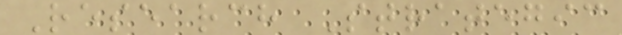Research Strategic
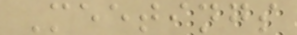Meetings
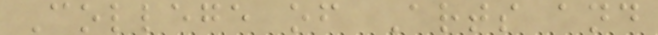College of Arts and
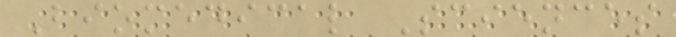Biomedical Sciences
